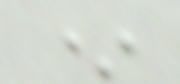*
